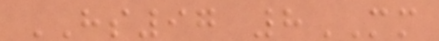HS97 8MM
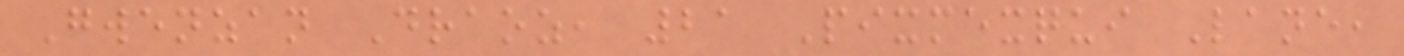Gwenzan Draoz, 21 Pixmexqui Lane,
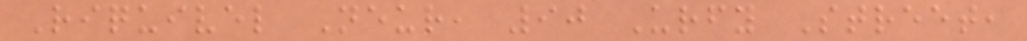Riquivel Neur, 90 Urfy Street,
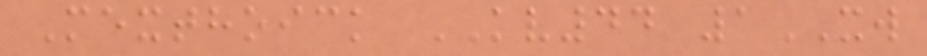Mexthoick KV44 1XW
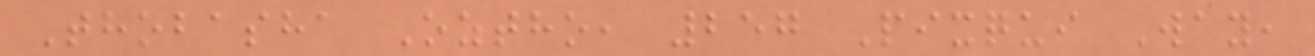Thobasha Oztho, 257 Pixqui Way,
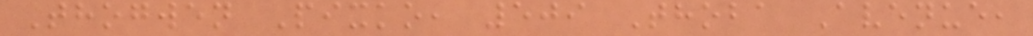Thogwen Pixko, 509 Thoba Avenue,
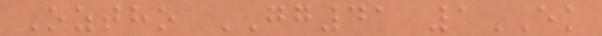Oztho GG41 1EK
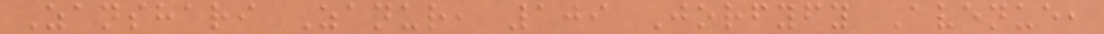Zanshari Zanur, 109 Jorfyfy Avenue,
